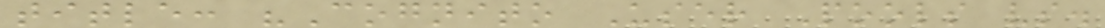title: "Cognito User Pools vs.
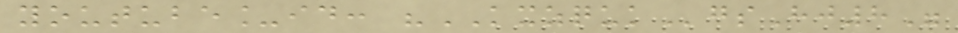youtube_id: "KXZQUKgsHj8"
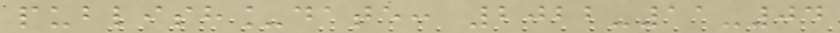publish_date: 2022-11-04
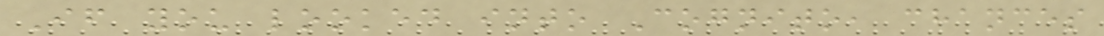If you looked into Cognito, chances
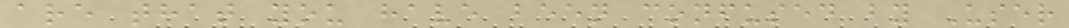are that you have been confused by User
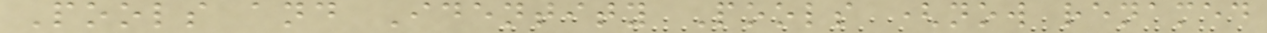Pools and Identity Pools (now renamed
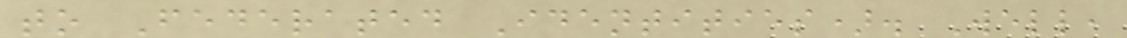to Federated Identities). Well,
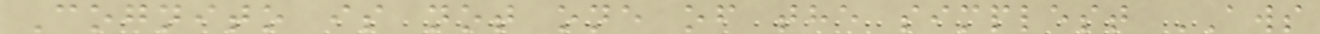Cognito is not one of the simplest AWS
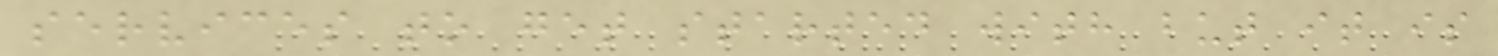services to get started with but it is
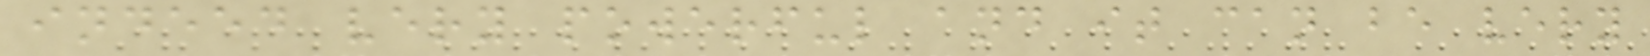indeed very powerful and it can be very
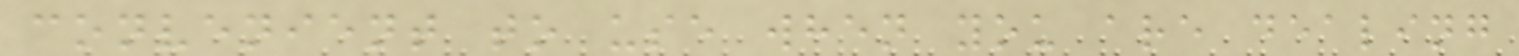convenient to use when you are dealing
